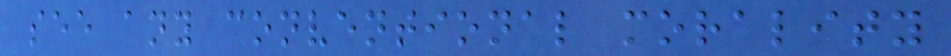see any conventional morality
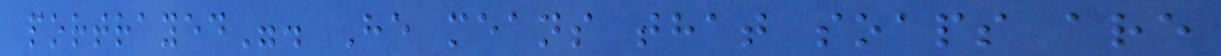portrayed". He means that soaps are
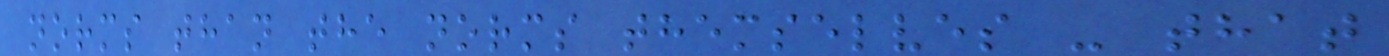norms than the norms themselves - that
